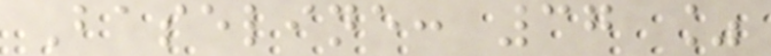Baseline: 37 %
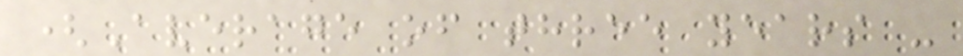(Average of three years -
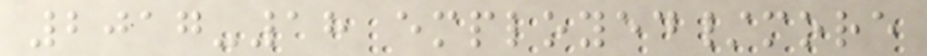2017-18 employed/more
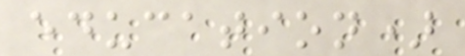education)
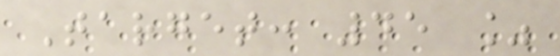Target: 45 %
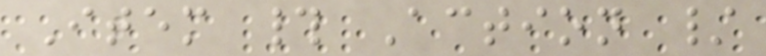Item # Action /
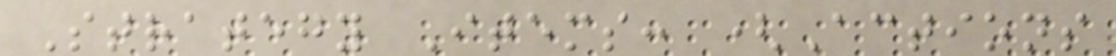Strategy Items: (Actions
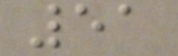51
